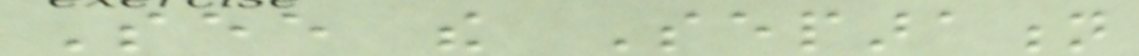See the Separation
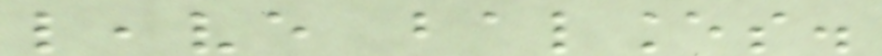leave balances.
